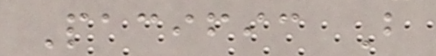Pacific B
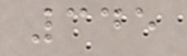345
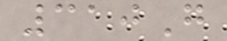310G
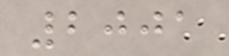2001
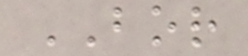BOR
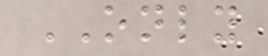ONLY
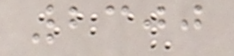2300
